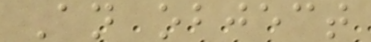An object
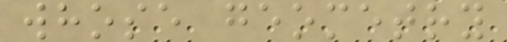whose geometry
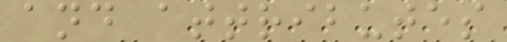and attributes
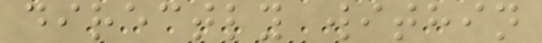directly within
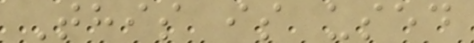This is used
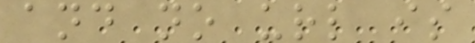and no url is
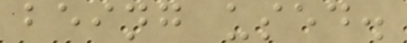being used.
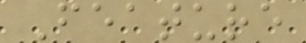Feature
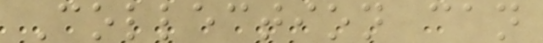Collection can
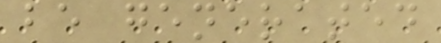be generated
